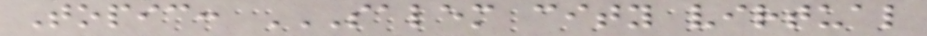Topic: SALEM CITY VIRTUAL
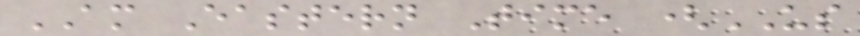AM Eastern Time (US
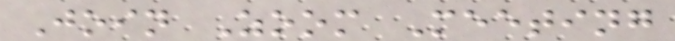Join Zoom Meeting
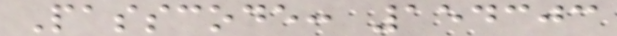Passcode: 154303
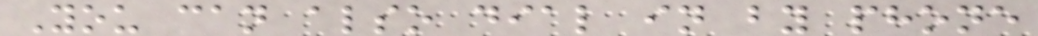You can also dial in by phone
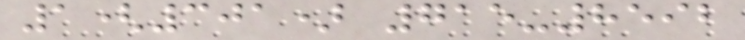1(301) 715-8592
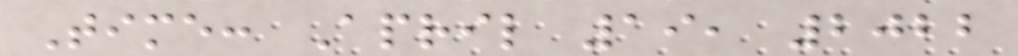Time: April 19, 2022
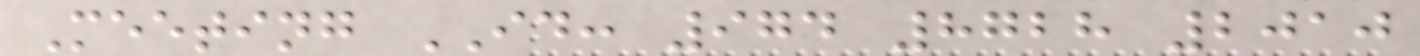Meeting ID: 974 8728 2010
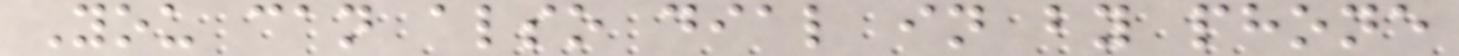You can also dial in by phone
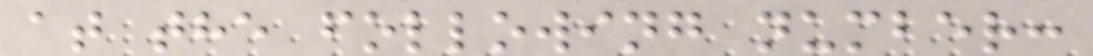at the following number:
